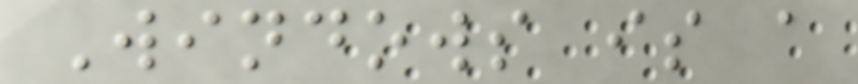Windows is a
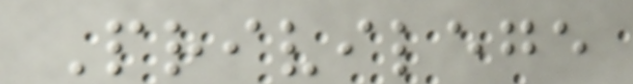Privilege
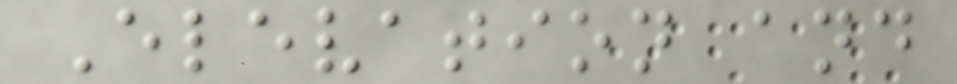Elevation and
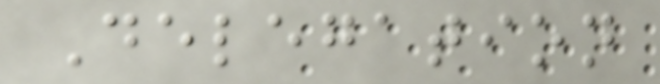Delegation
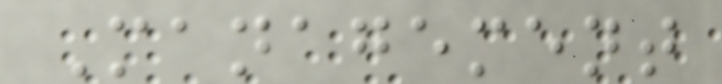Management
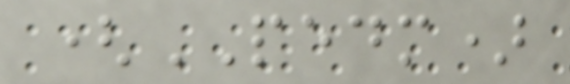(PEDM)
